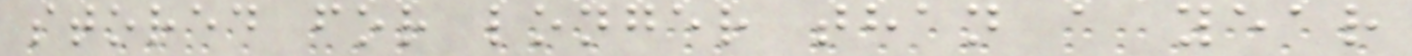stored for longer than a year
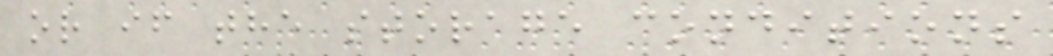or if the storage conditions
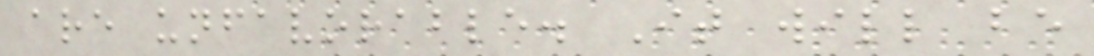are unfavorable. It will be
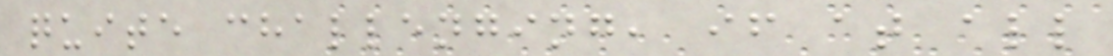quite challenging, if at all
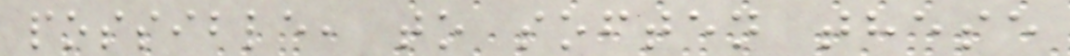possible, to soften these
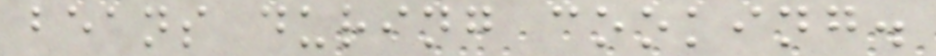beans during cooking.
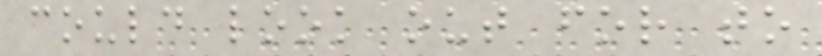could look out for to
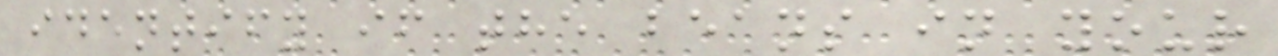identify if the beans in your
